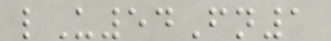lU54Fn1
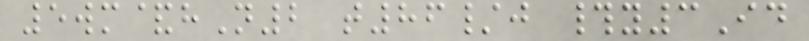5wm&hN2 t86/j #y3Id
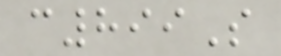c899S
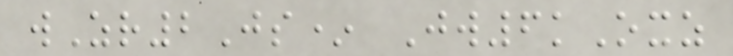wZr2Js* Jw6kOxz
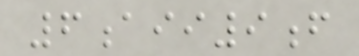6aii9f
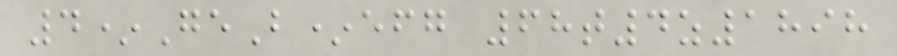4*GeB*efg 68t4z1898
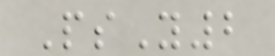PsY2
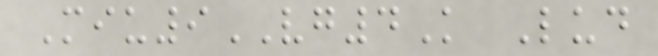Miu9VG4K Lud
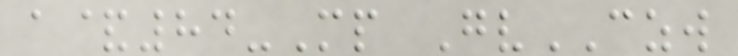a&84-Mp GvCZW
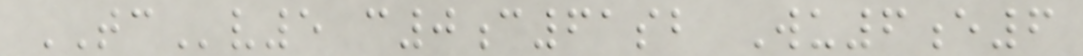TCv5 c0c61sb Wu6e6
